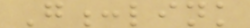G:link
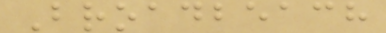Broadbeach
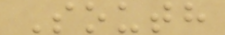South
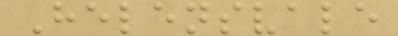Helensvale
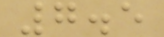7.5
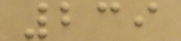239
